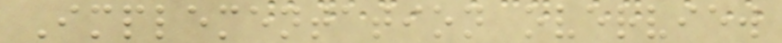Implementation overview
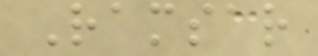Ramsar
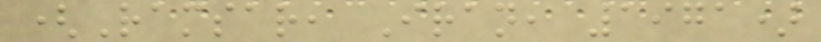(Ramsar, Iran, 1971)
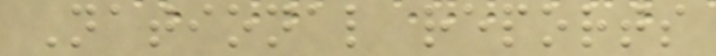National reports
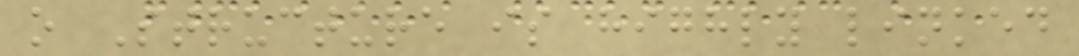o Structure is highly linked
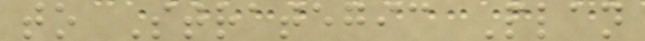to Strategic Plan
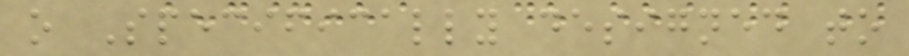o Specifically designed to
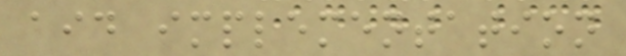aid implementation
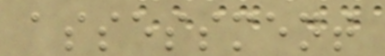assessment
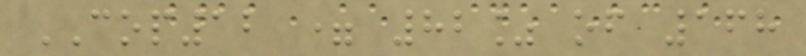COP12 = 82% of 168
